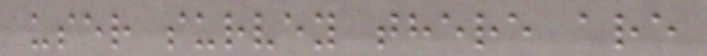user survey there are
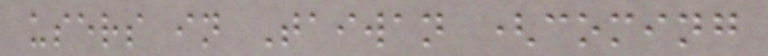users in Taiwan (coming
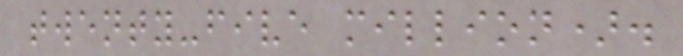twenty-five million).
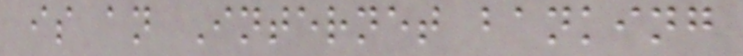is an Internet banking
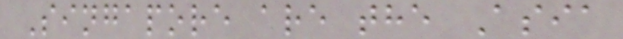Singapore are the Asia
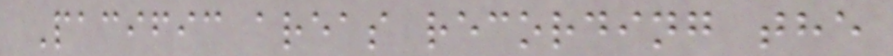Pacific areas recording the
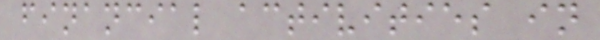financial activities in
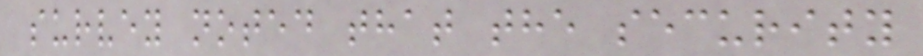survey noted that the security
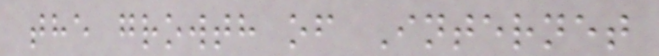the growth of Internet
